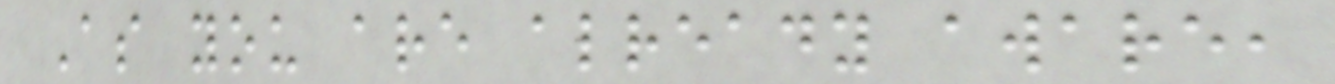As you are already aware,
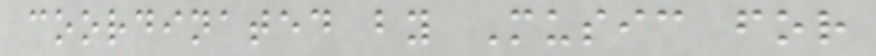coordinated by Music for
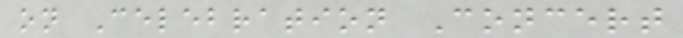on Celebration Concert
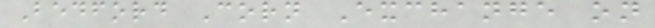Bedford Corn Exchange on
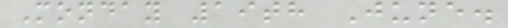Monday 19th June.
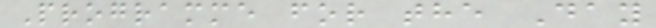Programme for the Day
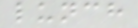lunch
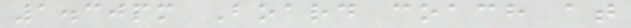1.30pm Board coach at
